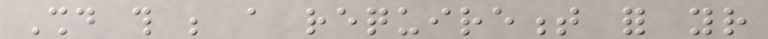Should this be a requirement for your
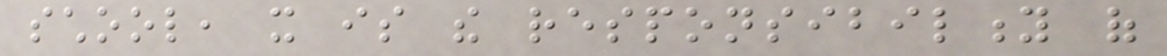school, it is the responsibility of
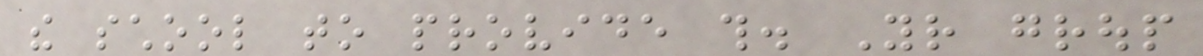the school to provide this. Your group
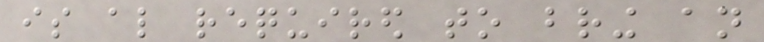is also required to bring an
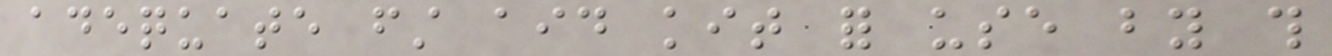adequate first aid kit for use by this
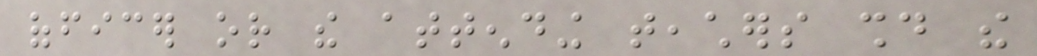officer or the attending teachers should the
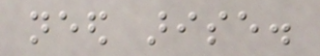need arise.
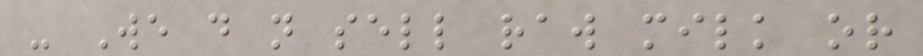- We do not sell raw milk or
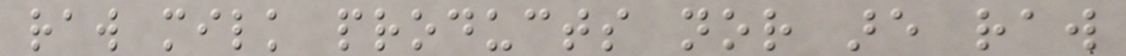raw milk products nor are raw
